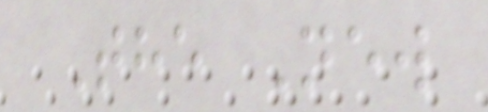The New
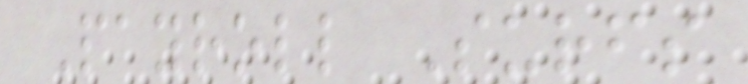Payroll Surfs
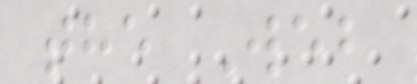the Web
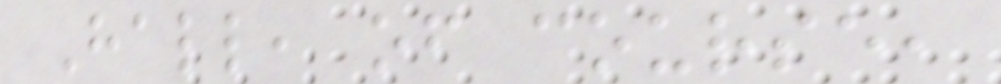Hall, of course,
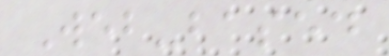Web-based
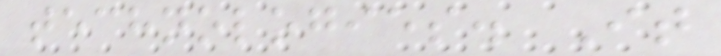technologies. It
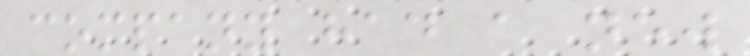company had a new
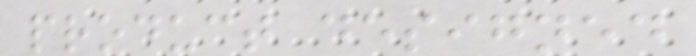product designed
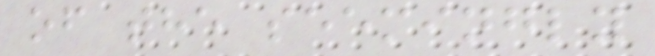of the seemingly
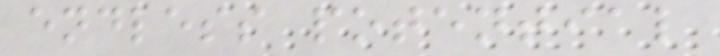endless potential
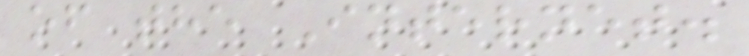of the Internet.
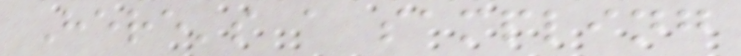Here's a sampling
